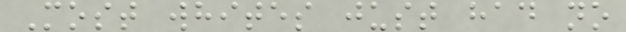Most whites just had no
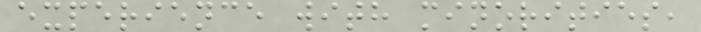experience with minorities,
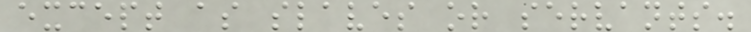except as slaves or servants.
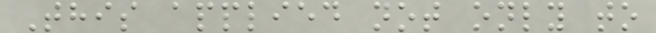This applied not only to
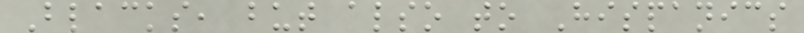Blacks, but also to Hispanics
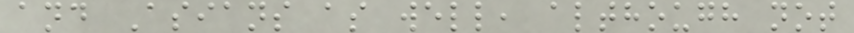and Asians as well, although not
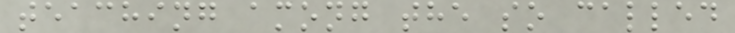teaching among the so called
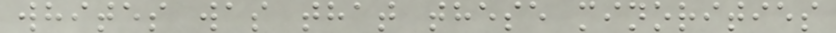whites was that these minorities
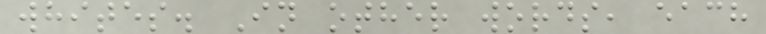whites. In other words, each
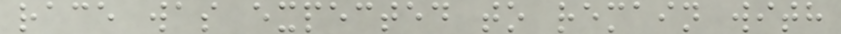race was expected to remain with
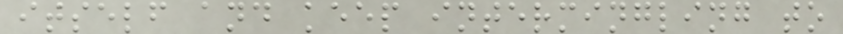itself and keep intermingling to
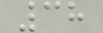38
